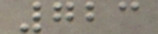723
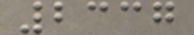2337
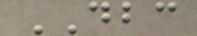DBC
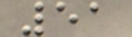51
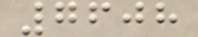7608
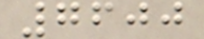7600
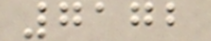7172
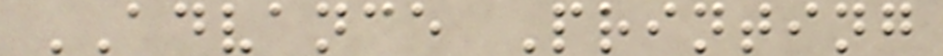ADVANCE Printing
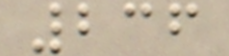236
